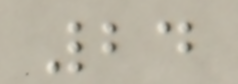24
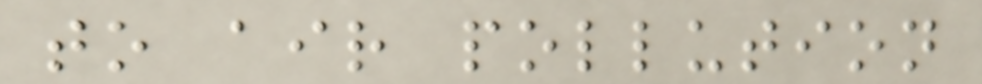to air pollution
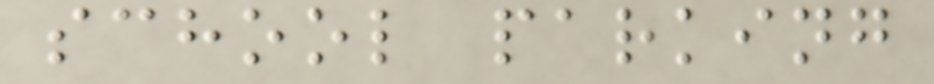school parking
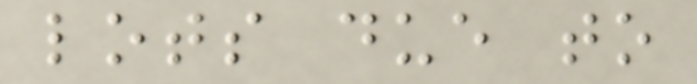lots due to
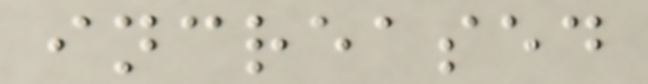increased
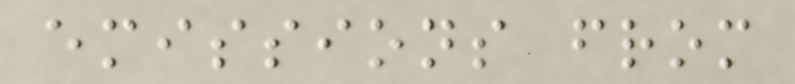emissions from
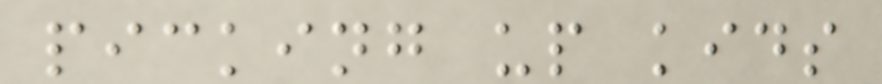picking up kids
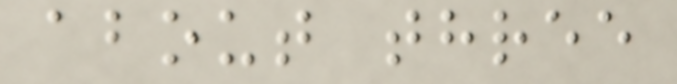about three
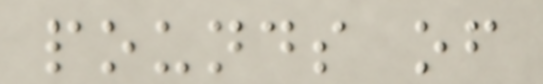pounds of
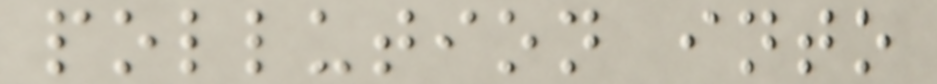pollution into
